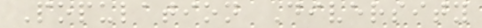Population Diversity
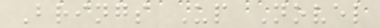Brings Up Novel
